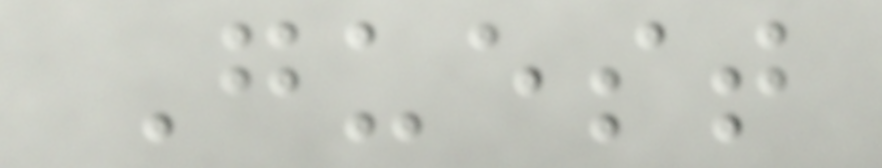Guest
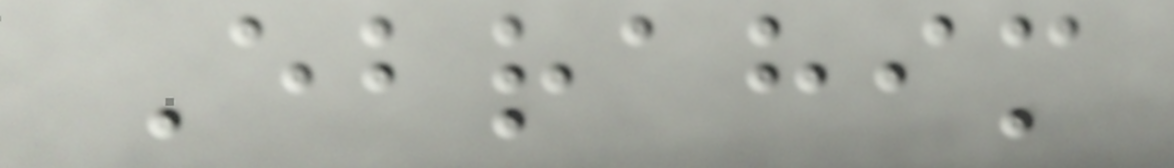Ebrahim
